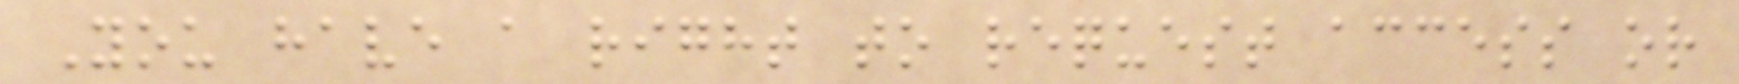You have a right to request access or
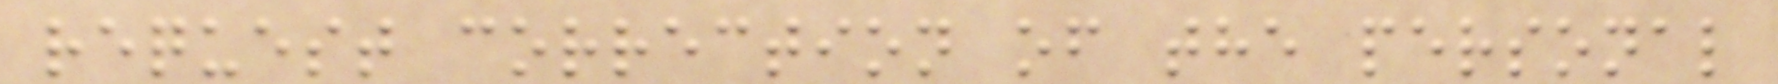request correction of the personal
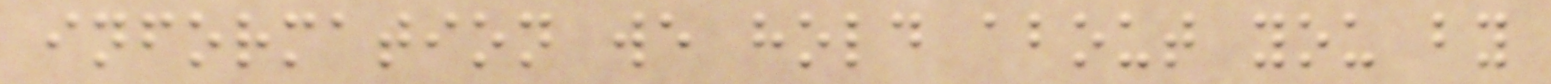information we hold about you by
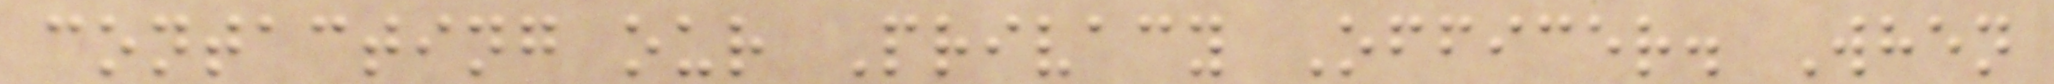contacting our Privacy Officer. When
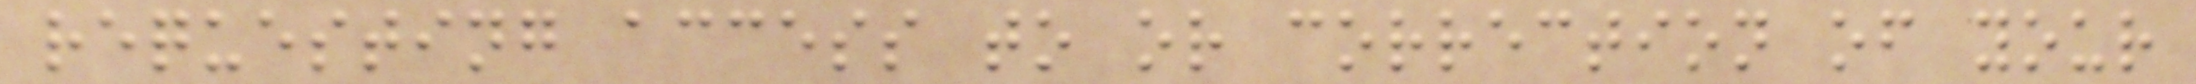requesting access to or correction of your
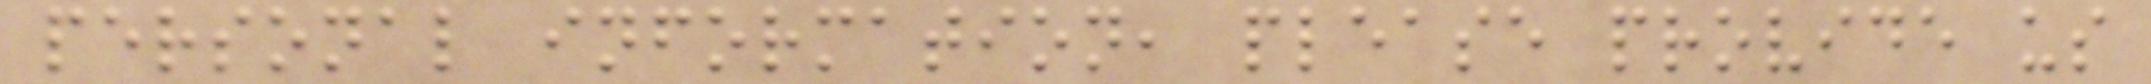personal information, please provide us
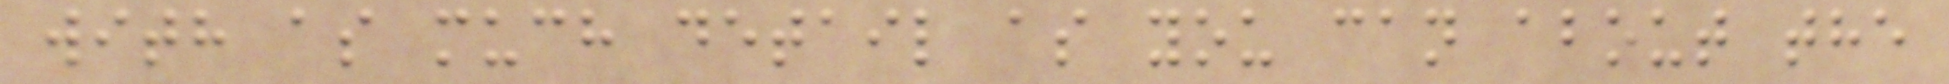with as much detail as you can about the
